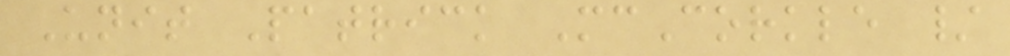Unit Patrick McCorkle /
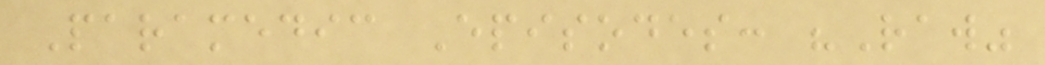Paramedic Episodes: "Raw"
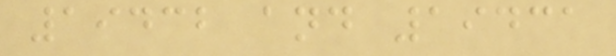19432 and 19431
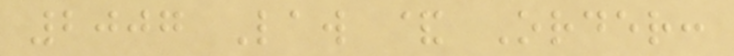2007 Law & Order:
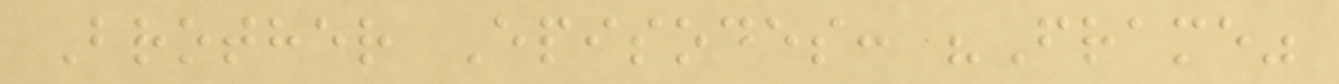Brother Episodes: "Frame"
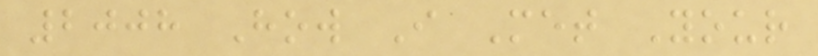2008 How I Met Your
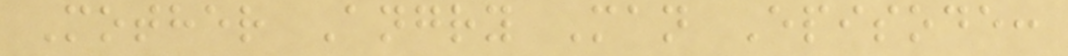Mother Angry Man Episode:
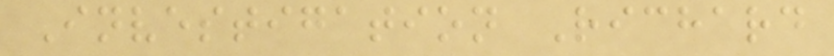Investigation Richard
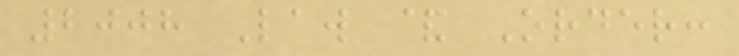2008 Law & Order:
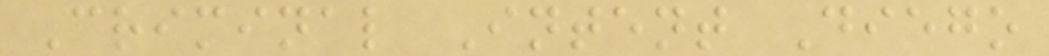Criminal Intent Diego
